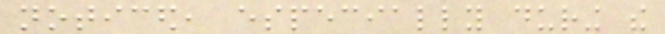noticed, especially during the
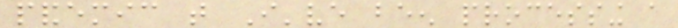pandemic that I've been processing a
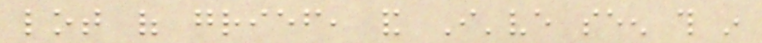lot of grief, and I've seen this in
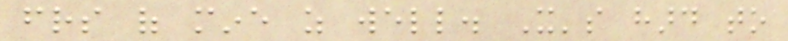friends of mine as well. It's hard to
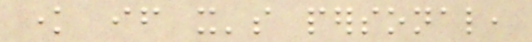know if it's personal,
